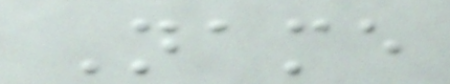Name
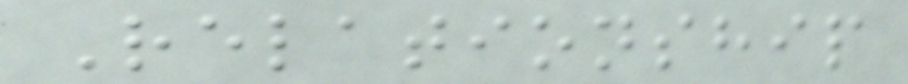Relationship
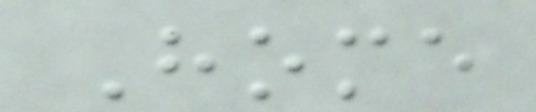Home
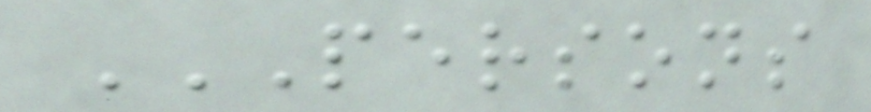PERSONS
